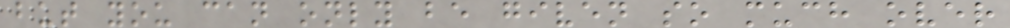but you can only be given so much over
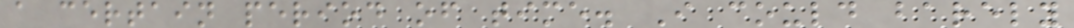a certain period of time. I could barely
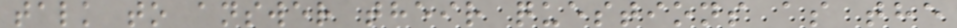talk to answer their questions as the
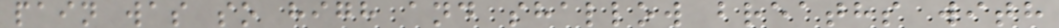pain was so high and shallow breaths with
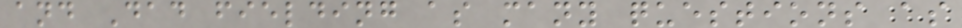and Dad fielding as many questions as
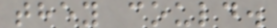they could.
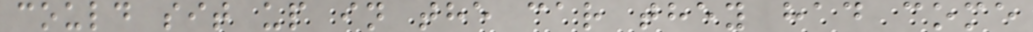could sit up in the car they had come
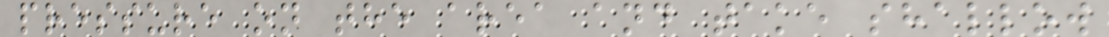pressure on the area and take shallow
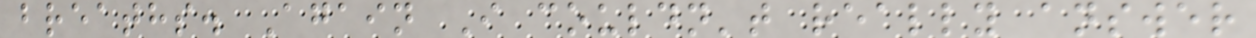breaths. Again I couldn't really answer
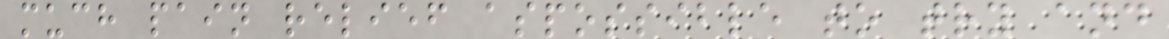much pain relief aspossible to try and
